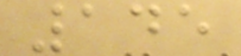145
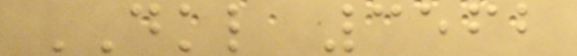DKL 3562
